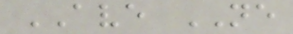AVE NE
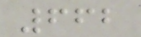662
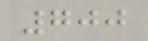700
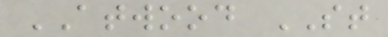ATWOOD ST
